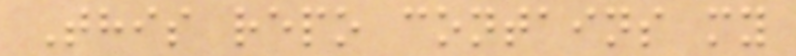This repo contains my
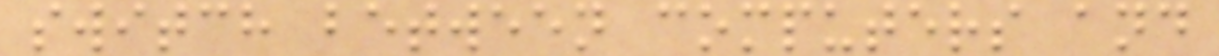switch between computers and
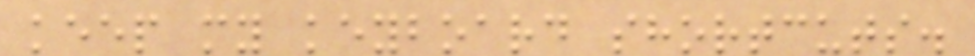keep my keyboard shortcuts.
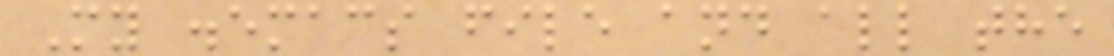My .emacs file and all the
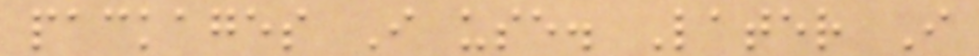packages I use. Later I
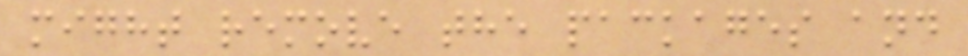might remove the packages and
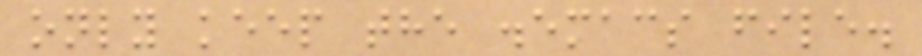only keep the .emacs file.
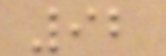92
